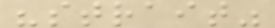"strait"
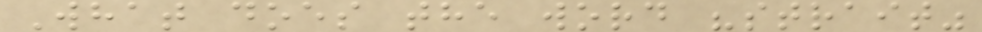What does the word "strait"
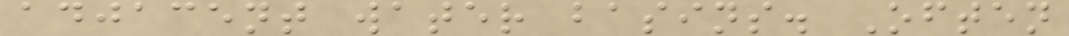adjacent water basins. Often
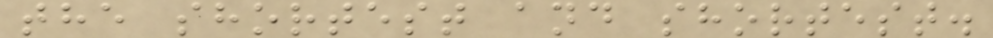the shortest and shortest.
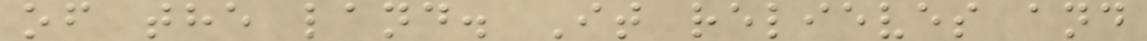of the land. It relieves and
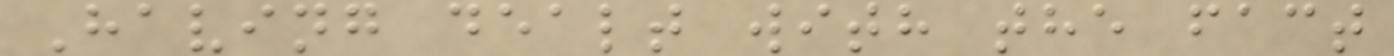Having dealt with the fact
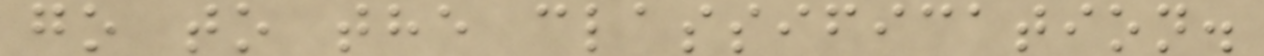go to the classification.
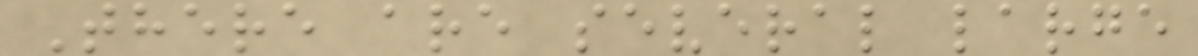There are several large
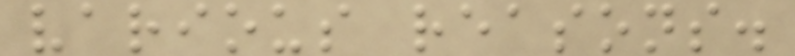various reasons.
